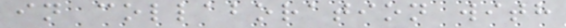in collaboration with
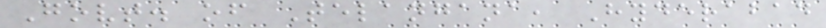Govt. of Telangana, Hyderabad
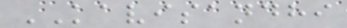KAVISANDHI
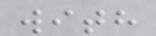with
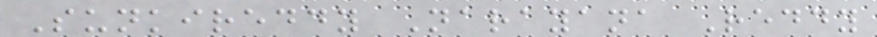Sunkireddy Narayana Reddy
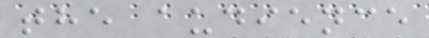the audience
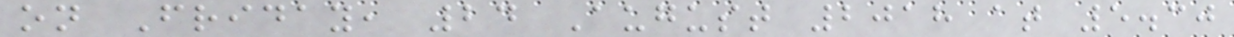on Friday, 24 August 2018 at 5.30
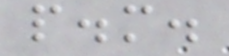p.m.
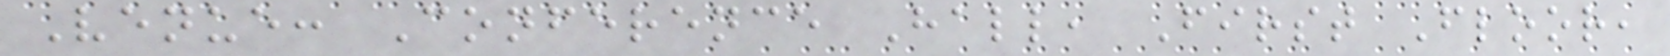Venue: Conference Hall, First Floor,
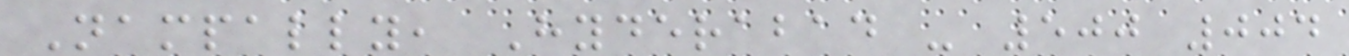Nampally, Hyderabad - 500 004
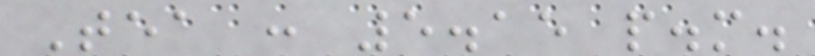Tea : 5.15 p.m.
